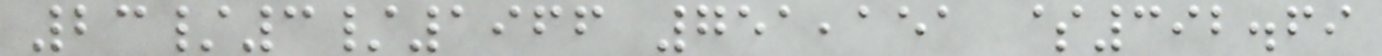23/3/1966 751,151 $392.69
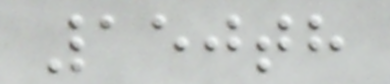150th
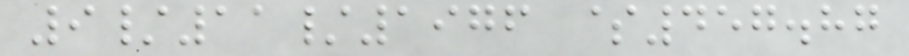9/11/1976 $457.87
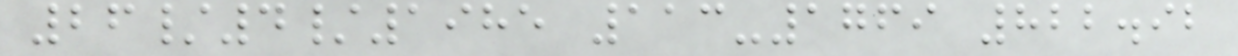26/4/1985 113-1769 822.92
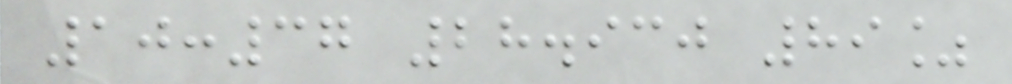10:37 28.930 89%
